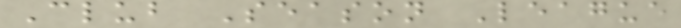Club Season League
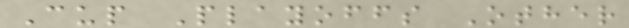Cup Playoffs Other
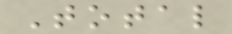Total
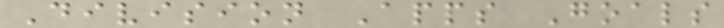Division Apps Goals
